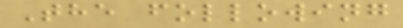The following
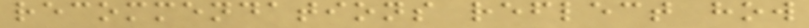recommendations reflect how
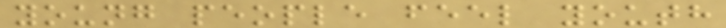young people feel youth
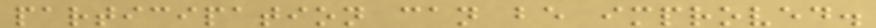participation can be improved.
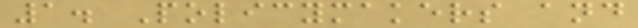1. Policymakers and
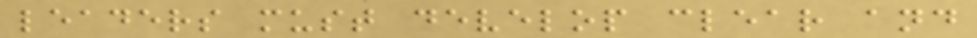leaders must develop clear and
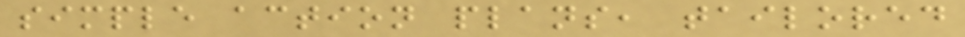simple action plans, tailored
